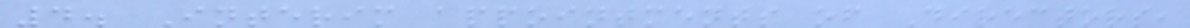4. Interim appointments of Directors,
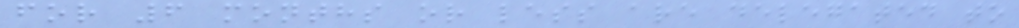for 6 months or less are delegated to
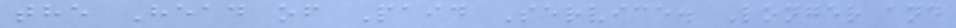the Head of Paid Service. Longer and
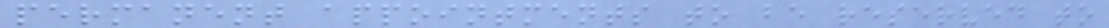permanent appointments to be reserved to
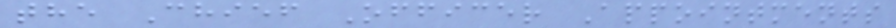the Chief Officer Appointments
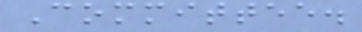Committee.
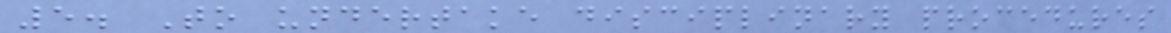5. To undertake disciplinary procedures
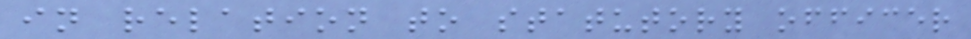in relation to statutory officer
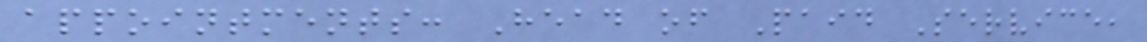appointments: Head of Paid Service,
